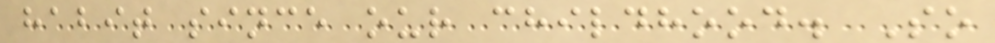habit since our childhood. So
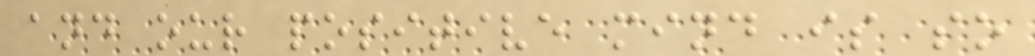and our positive mind is so
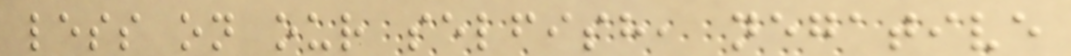less on our selfish, negative
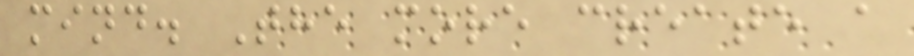mind. The more create a
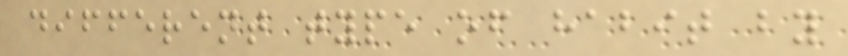different type of habit by
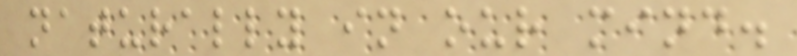naturally in our mind.
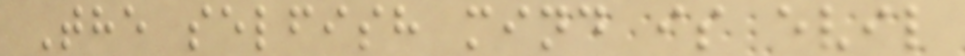The selfish mind is evil
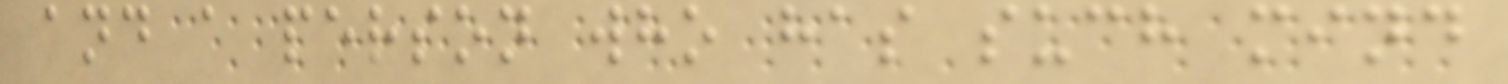and a person who has such mind
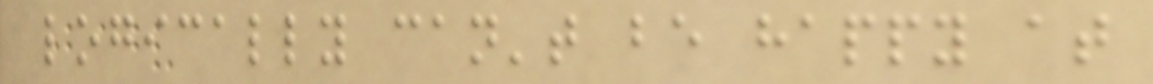logically can't be happy at
